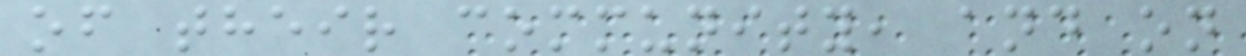of their community, and on
